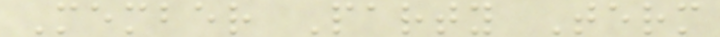Member Party Term
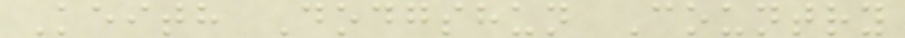Keith Dodgshun Country
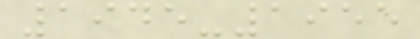1945-1955
